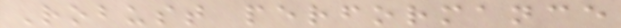Robust performance
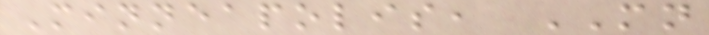Minneapolis, MN
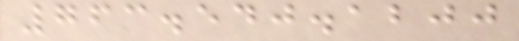763.540.1200
